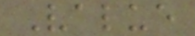Value
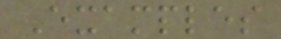Examples
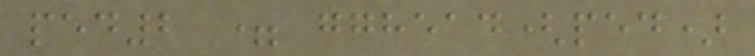ped2 = gghead(ped)
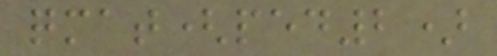qmat(ped2)
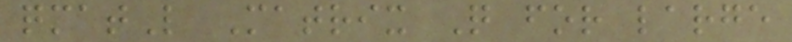qmatL Matrix Q for large
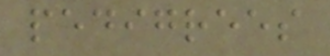pedigrees
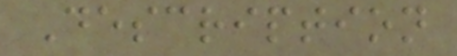Description
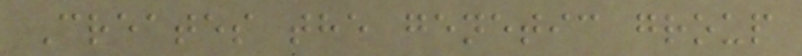Creates the genetic group
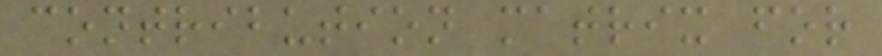contribution matrix for
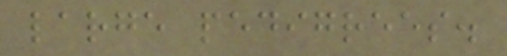large pedigrees.
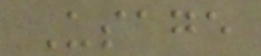Usage
